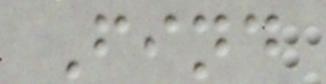Find
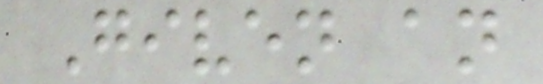Given an
